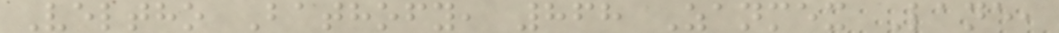Veltho Bathofy, 868 Zanmex Lane,
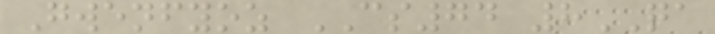Gwenfyoz CS74 8QA
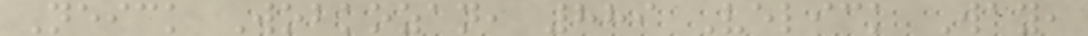Neick Wobkozan, 889 Velick Way,
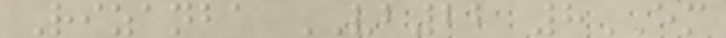Rizanba VB22 8EM
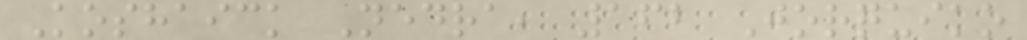Koshaick Nedra, 162 Jorquiko
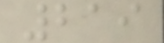219
